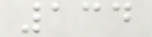134
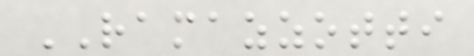RAMAZZOTTI
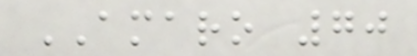AMARO 70
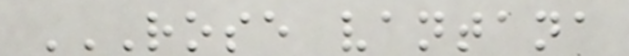ROSE VANTANA
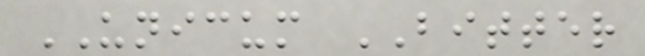UNICUM BITTER
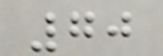70
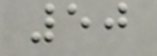50
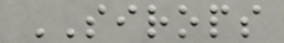SIROPS
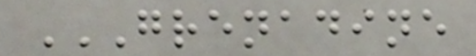GRENADINE
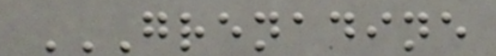GRENADINE
